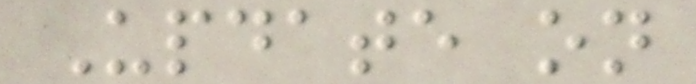Update on
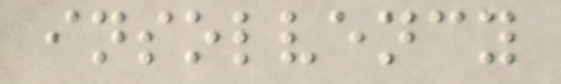insolvency
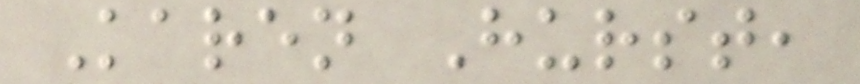Karen Hurst,
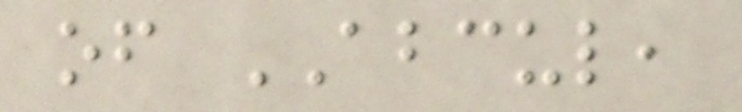of ABCUL,
